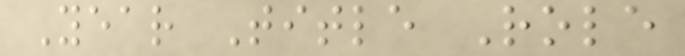Year Title Role
